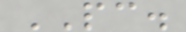PC.
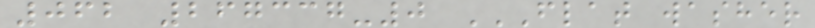062 267337-0 FLAT WASHER
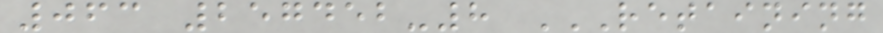063 257452-8 RETAINING
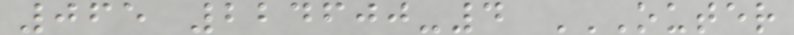065 224600-4 OUTER
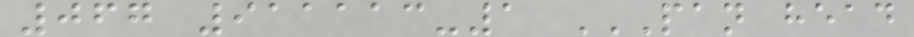067 911113-1 PAN HEAD
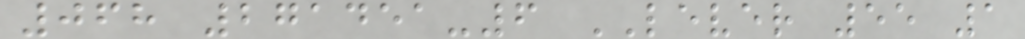068 271451-6 LEVER 55 1
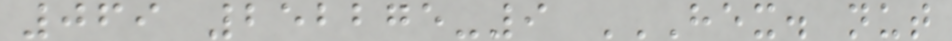069 252275-9 HEX. NUT
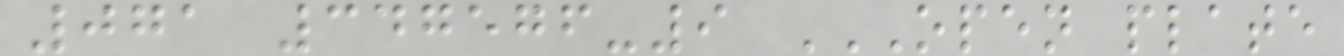071 347576-9 OPEN PLATE
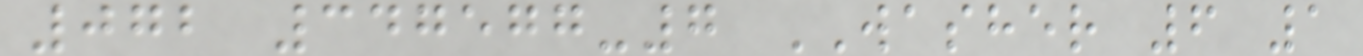072 347577-7 WASHER 6 1
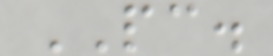PC.
